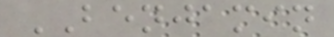BENJAMIN
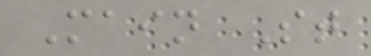Main St
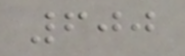600
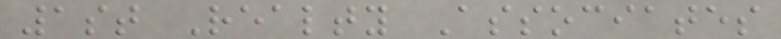1st Realty Associates
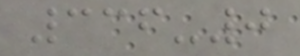336-0
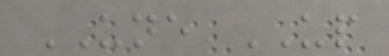UNE UP
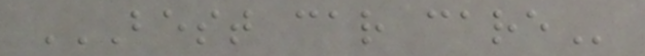BEST CAR CARE
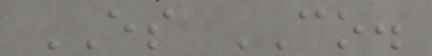ES CO.
